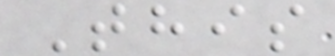This
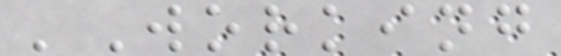'Working
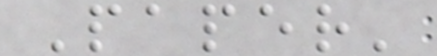Paper'
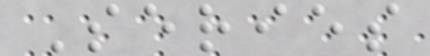Series
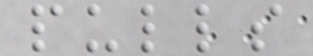pulls
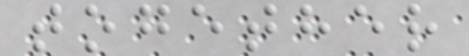together
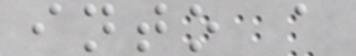into a
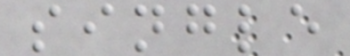single
